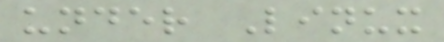under Linux
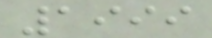1999
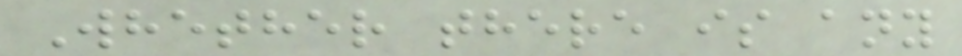Whether there is any
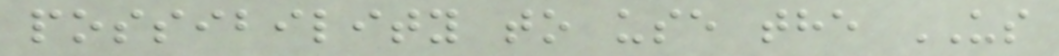possibility to use the US
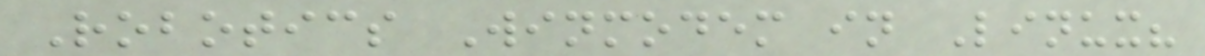Robotics Winmodem in Linux?
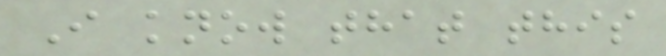I know that this
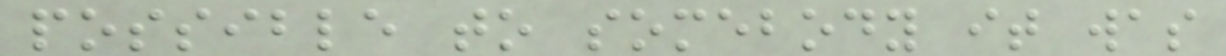possible to somebody it was
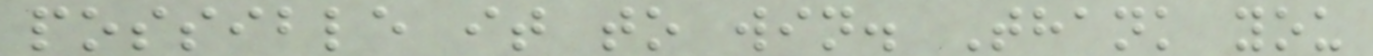possible it to win. Thank you
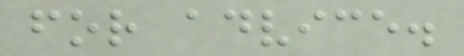for advice.
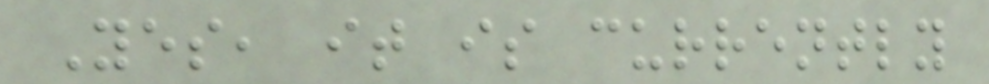Yes, it is currently
